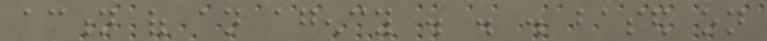action of an agency . . . based on
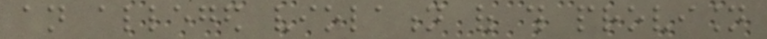an alleged violation of this provision
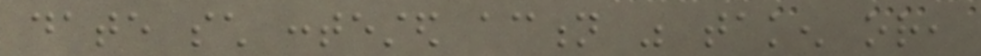date such contested action was taken or,
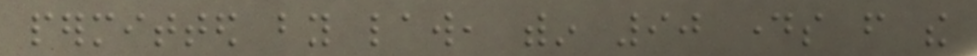permitted by law, within 90 days from the
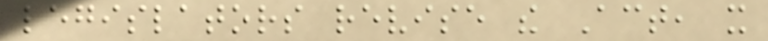legislators revise the Act, it
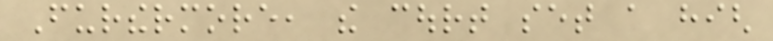Furthermore, the court set a high
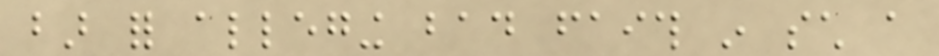bar for alleging bad faith in such a
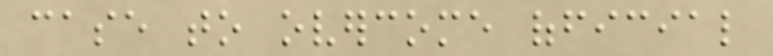case to overcome official
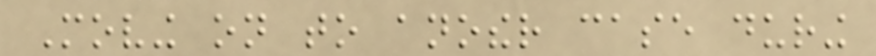Moving on to another case during
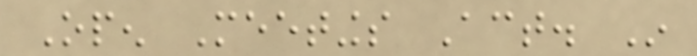Open Meetings Act. In
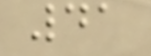41
